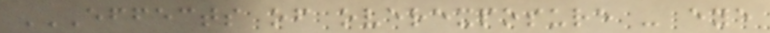EFFECTS OF OVEREXPOSURE - EYE
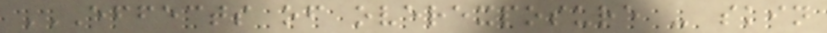EFFECTS OF OVEREXPOSURE - SKIN
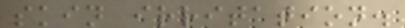skin irritation.
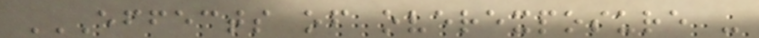EFFECTS OF OVEREXPOSURE -
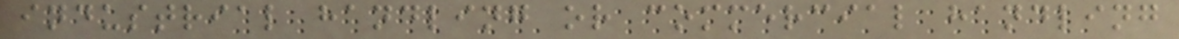industrial handling or commercial handling
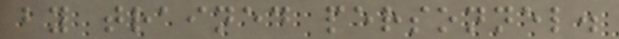by trained personnel.
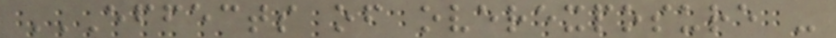EFFECTS OF OVEREXPOSURE -
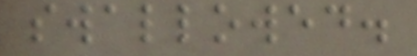swallowed.
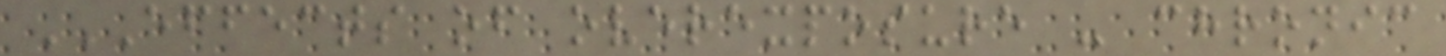EFFECTS OF OVEREXPOSURE - CHRONIC
